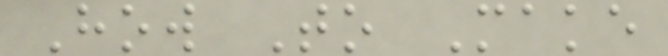How To Make
